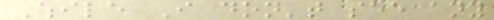While I don't see any
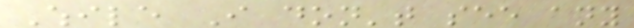While I don't see any
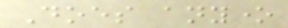Does anyone
